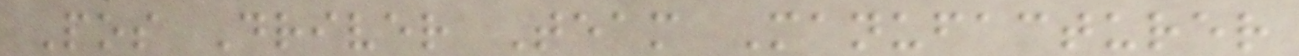Pos Driver Team Manufacturer
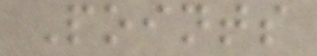Points
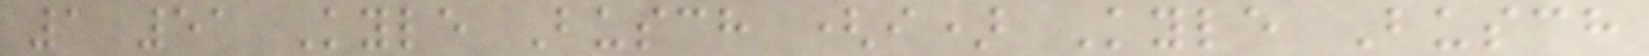1 51 Kyle Busch (i) Kyle Busch
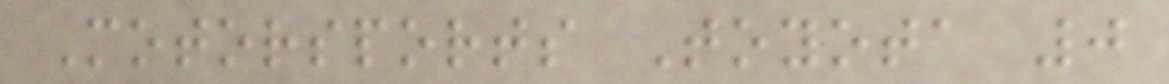Motorsports Toyota 0
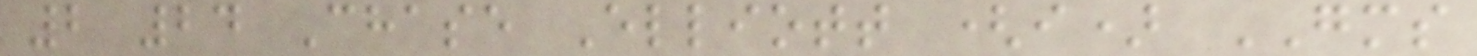2 24 Chase Elliott (i) GMS
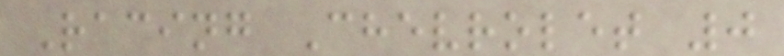Racing Chevrolet 0
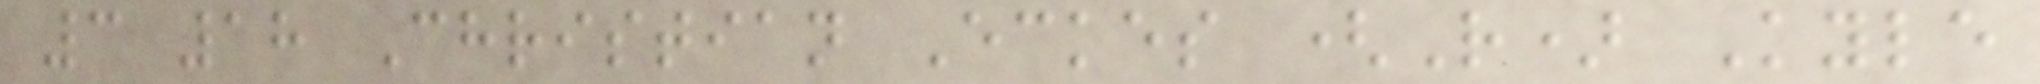3 18 Christian Eckes (R) Kyle
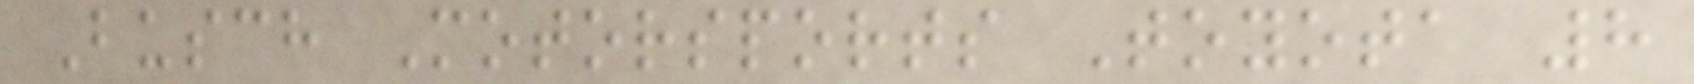Busch Motorsports Toyota 8
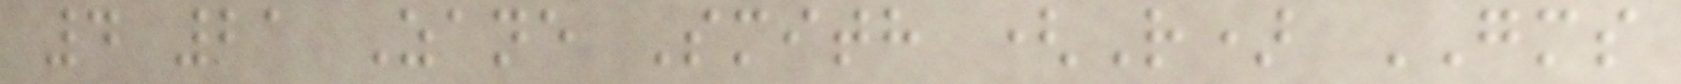4 21 Zane Smith (R) GMS
